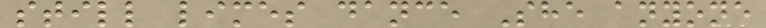still limes dance She anyone
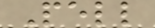Pell
